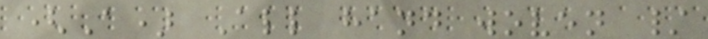(A) All hand woven /
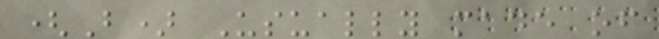(B) Usually made of
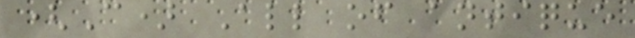(C) All of antique
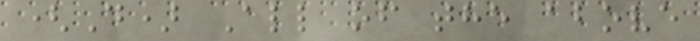(D) All of the above
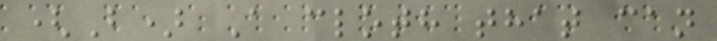(B) A cloth that can
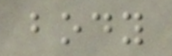body
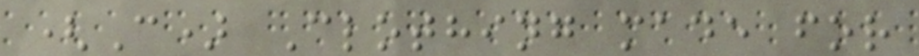(C) Clothing made for
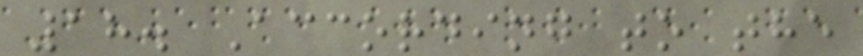18. According to the
